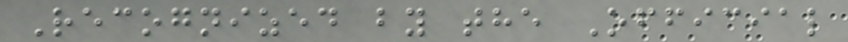Recognized by the Official
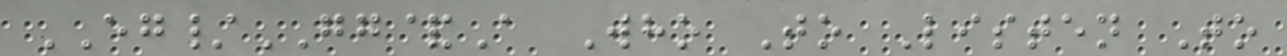EG/GG&A Who To Listen To
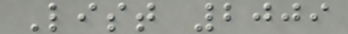List 2009
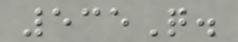535Q.
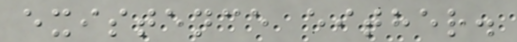existence either.
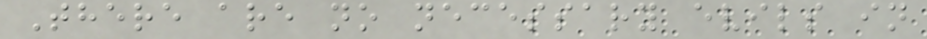There are no necessary evils in
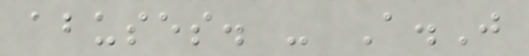abuses. - A.J
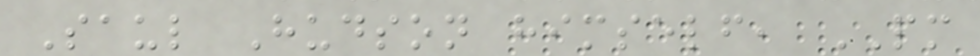Saul Hudson himself, PM
